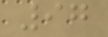97
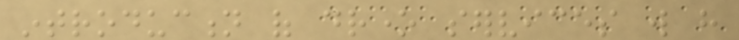introduction of drone services will have
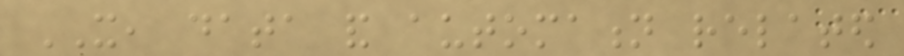IT, data and automation related
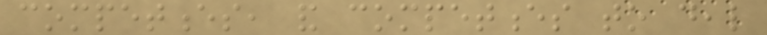competences, and competences to deal
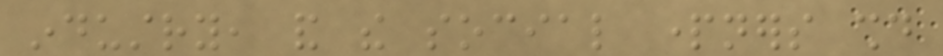industry, and the social partners should
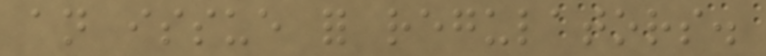an issue for regulators.
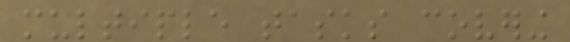multiple tasks covering
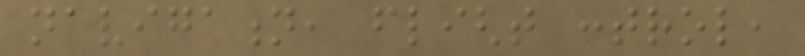navigation, flight control,
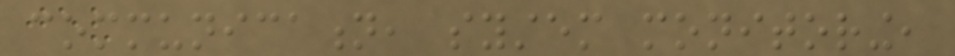communication, system monitoring,
